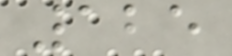125
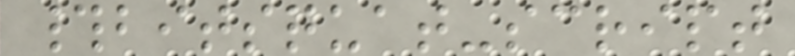#bitsquat-script
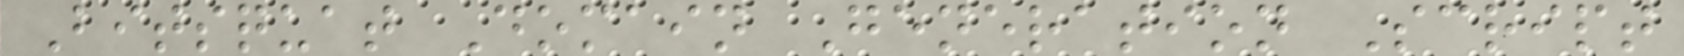Bitsquat Domain Generation Script
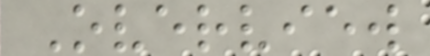Overview
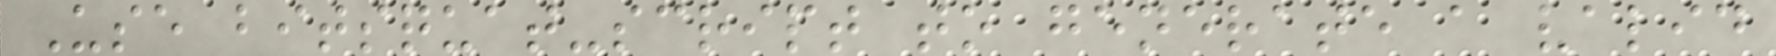Use bitsquat-script to generate a valid
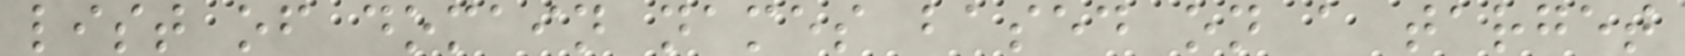list of domain names based on a target
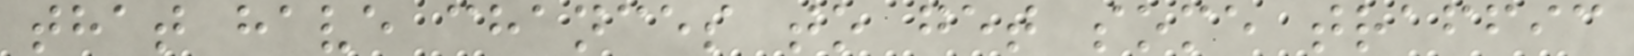that have chances to get some traffic
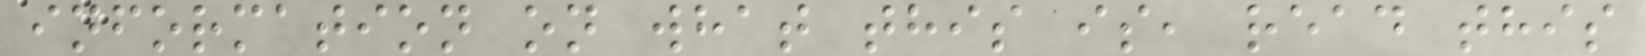information on what this is, read this
